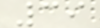39
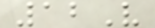12V
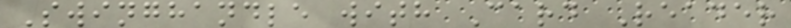Swinghandle with Card Reader
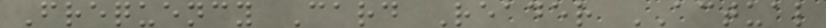Frequency Card Reader ACTUAL
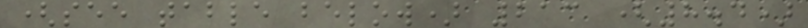(see table below) 213 (8.4)
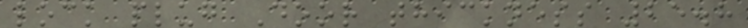lock plug Door thickness 25.8
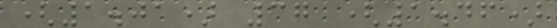(1.01) 37 (1.46)
